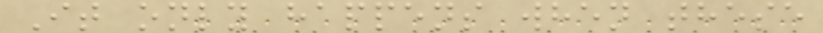It only happens when these
